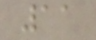11
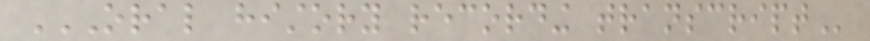ORAL HISTORY RECORDING TRANSCRIPT
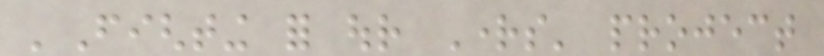'Fighting for our Rights' project
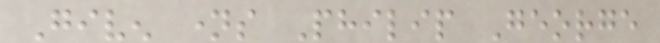Given names Philip George
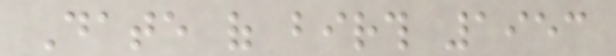Date of birth 1953
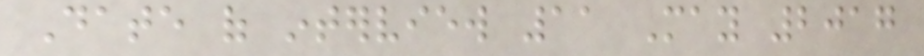Date of interview 11 May 2017
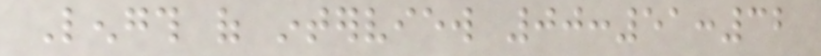Length of interview 00:51:32
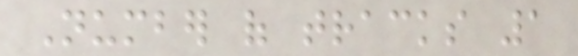Number of tracks 1
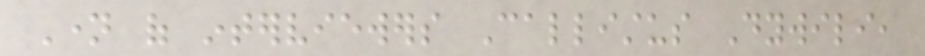Name of interviewers Callistus Dywili,
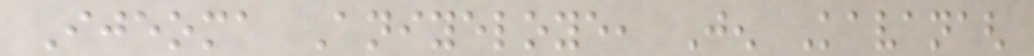Ijeoma Aniyeloye, Jen Kavanagh
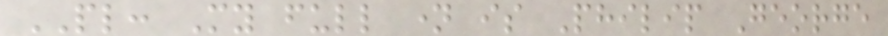PL: My full name is Philip George
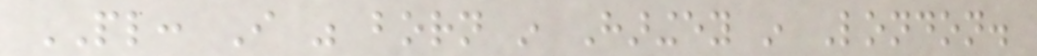PL: I was born in Haringey in London.
